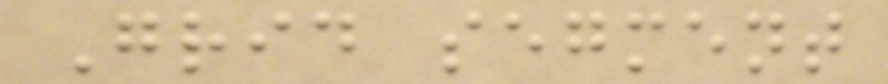Grid segment
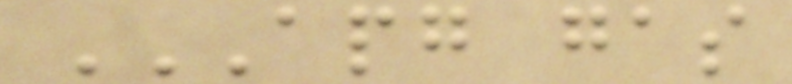APG GAS
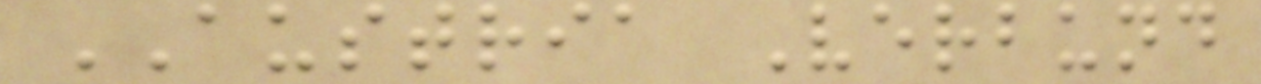AUSTRIA Verbund
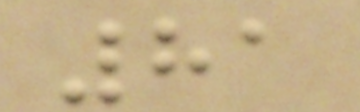81
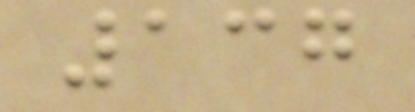137
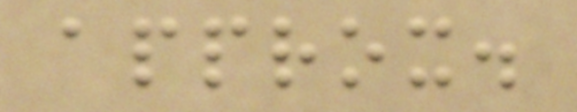approx.
